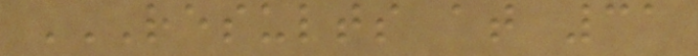RESULTS AT 31
